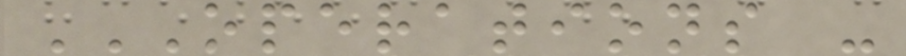OPERATIONS -
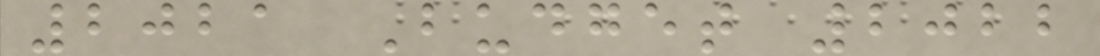2021 Budget 2022
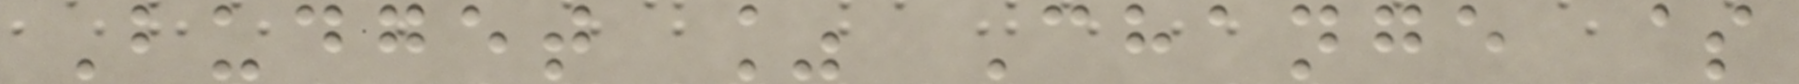Budget % Change $
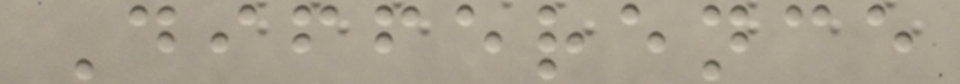Difference
